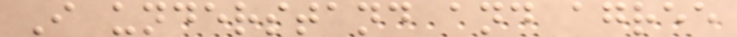I understand and agree
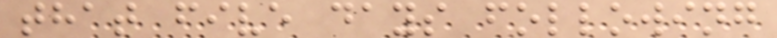that five days following
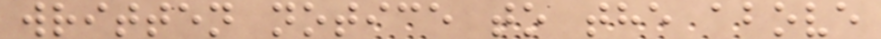written notice to the above
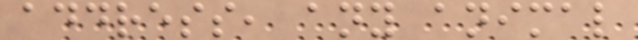address, any animal
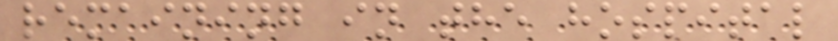remaining in the hospital
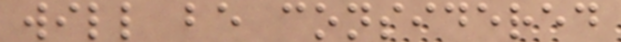will be considered
